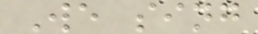We sing
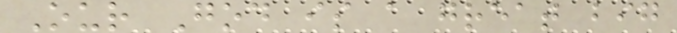Our God is a great big
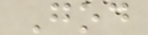God
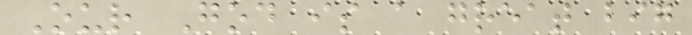Our God is a great big
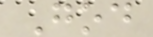God
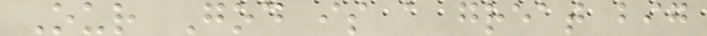Our God is a great big
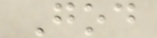God
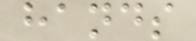hands
